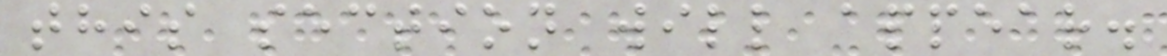this section will appear.
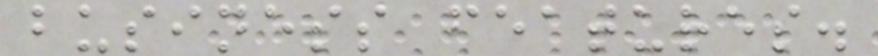business features.
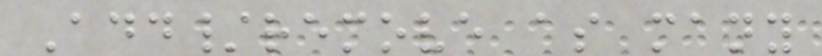Add/remove as many
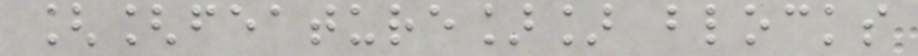[[feature]] blocks
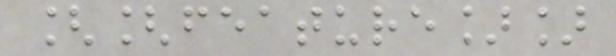[[feature]]
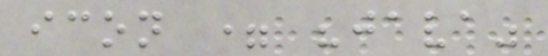icon = "java"
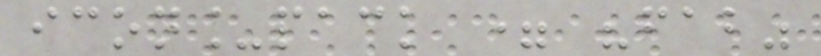icon_pack = "fab"
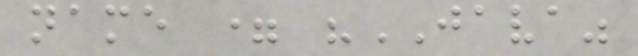name = "JAVA"
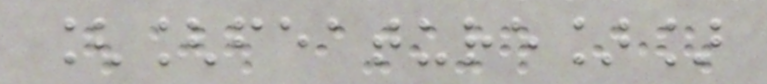[[feature]]
